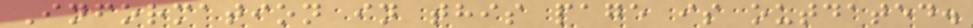Information in this page is outdated.
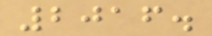2016.
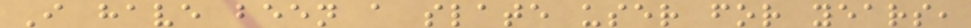I have been a slate user for years,
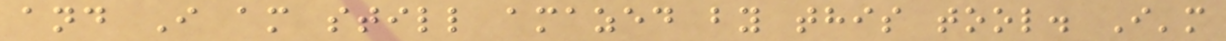and I am still amazed by this tool. I'm
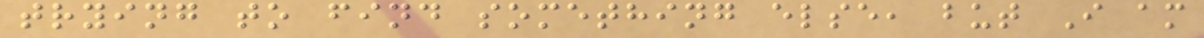trying to find something else, but I am
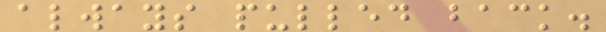always pulled back.
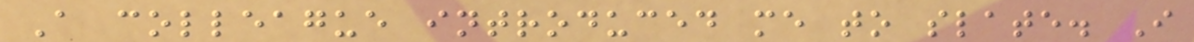A colleague introduced me to slate. I
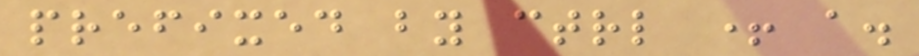prefixed by ctrl + a.
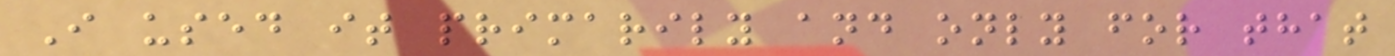I used it primarily and only for that
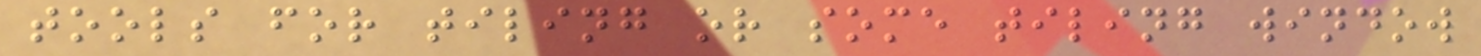tools for tiling or some tiling window
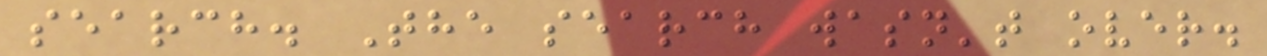search. The search wasn't over.
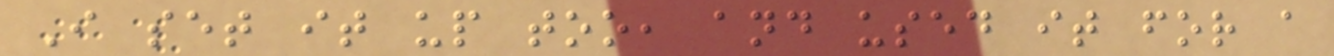I set it up too, and used it for a
